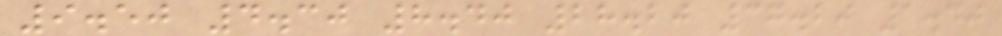9.50 4.30 8.40 28.20 37.20 1.40
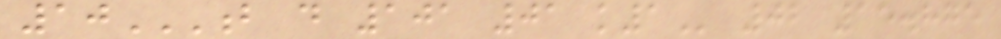10B D 101 01 K1 02 15.875
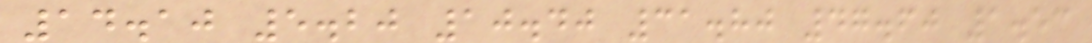14.10 5.20 10.40 31.80 47.60 1.53
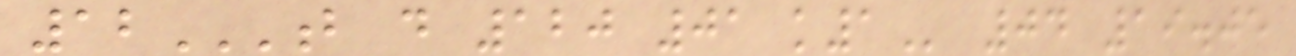12B D 120 01 K1 04 19.05
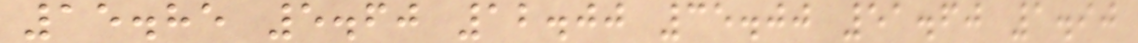15.85 5.60 12.00 35.00 51.60 1.90
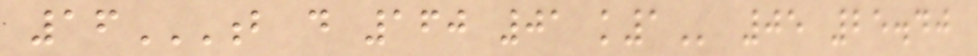16B D 160 01 K1 05 25.40
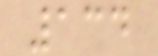134
